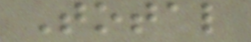Total
